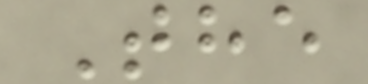The
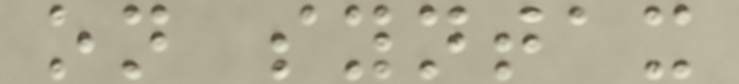on syntax
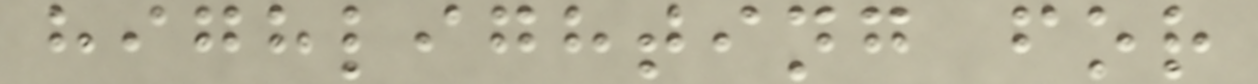highlighting for
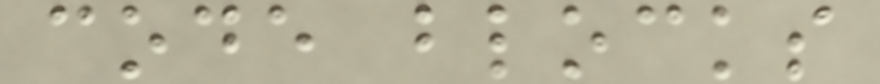code blocks
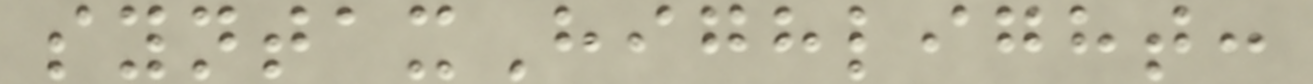syntaxHighlight:
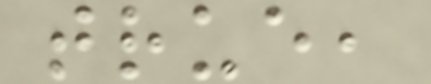true,
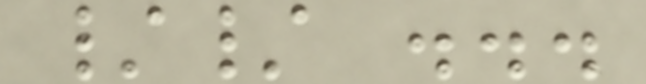// ...
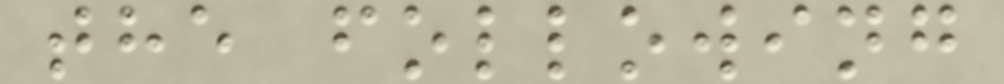the following
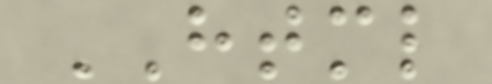HTML
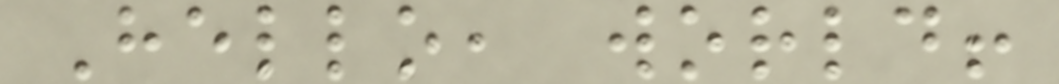Hello, world!
